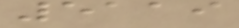5119
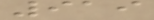919
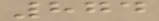874
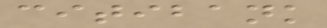citibank
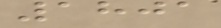1801
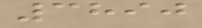3890
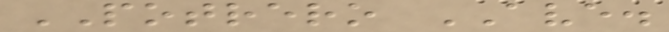POTRERO AVE.
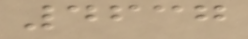4637
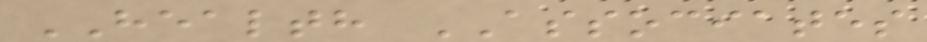HEALTH ASSOCIATES
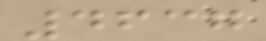4637
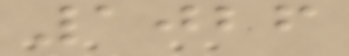1026
